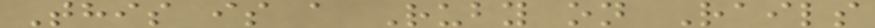This is a Ruby on Rails
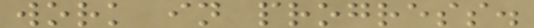work in progress.
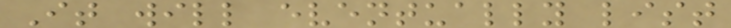It will eventually list
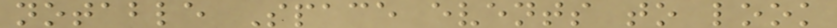notable Space events to look
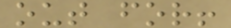out for!
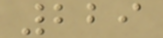229
